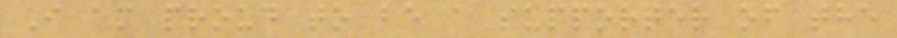I am proud to be a supporter of the
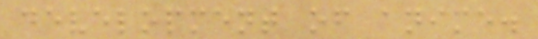development of anime.
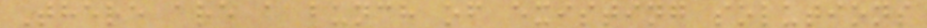There are a bunch of existing solutions
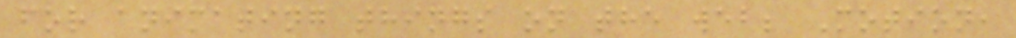for animating things on the web; Motion,
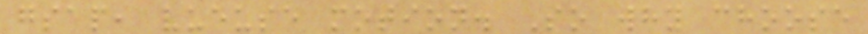gsap, vueuse motion. So why choose
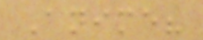Anime?
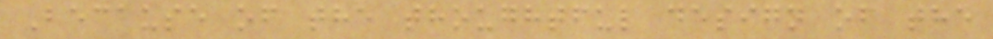Because of the thoughtful design of the
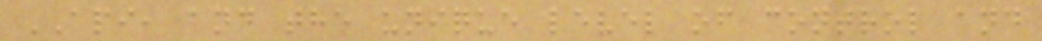API, and the unique level of control and
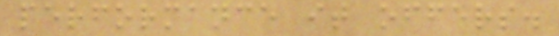performance it offers.
